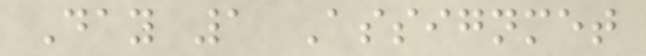Day 1 Assignmet
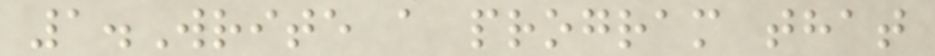1.Write a program that
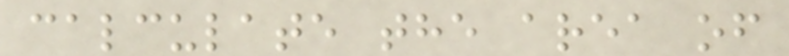calculate the area of
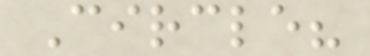Circle?
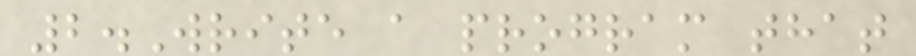2.Write a program that
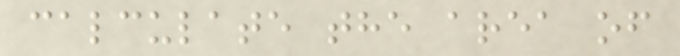calculate the area of
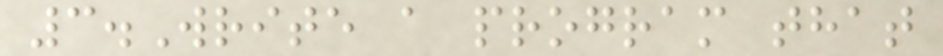3.Write a program that
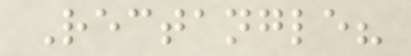Rectangle?
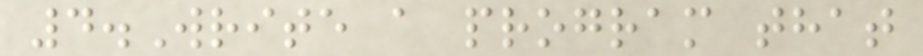4.Write a program that
